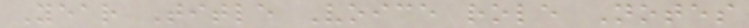Year Title Voice role Notes
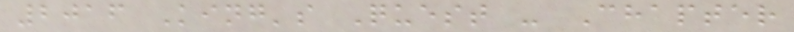2016 King's Quest - Chapter
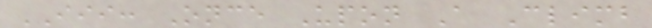III: Once Upon A Climb
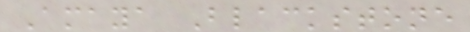Amaya Blackstone
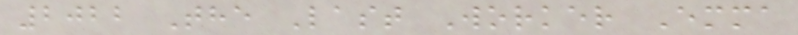2022 The Last Worker Emma
